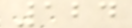124
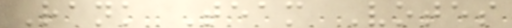Rank Team Votes
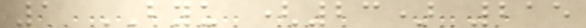1 BYU (23) 215
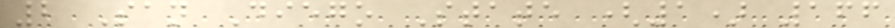2 San Diego State (1) 166
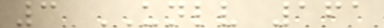3 UNLV 161
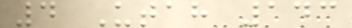4 Utah 143
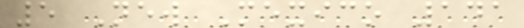5 New Mexico 141
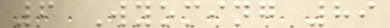6 Wyoming 89
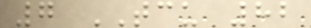7 TCU 82
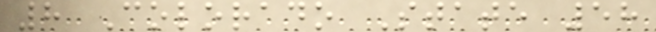8 Colorado State 58
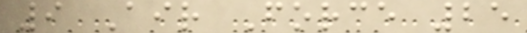9 Air Force 25
